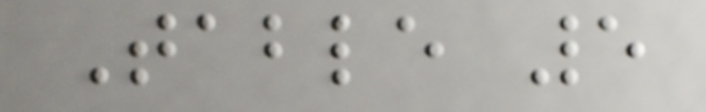Table 5
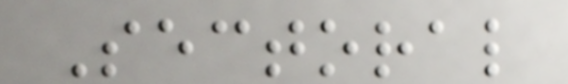Sectoral
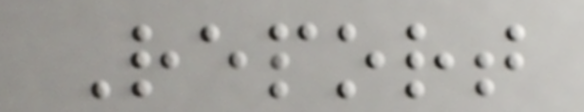Report
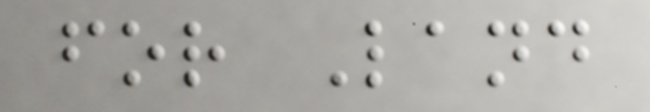for Land
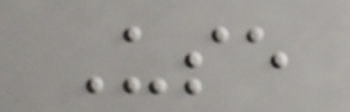Use
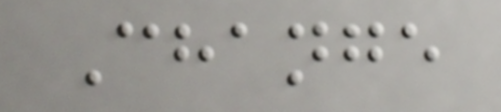Change
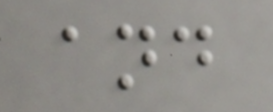and
